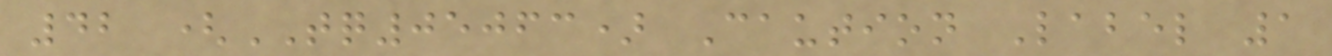42 (TQ05063) Caution Label 1
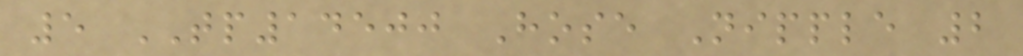5 TP14500 Hose Nipple 2
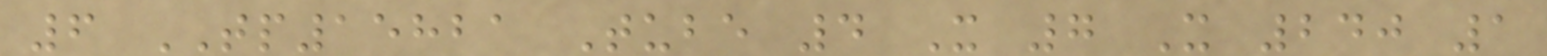6 TP15821 Tube 4 X 7 X 240 1
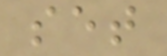set
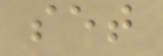set
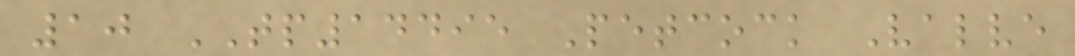10 TP14495 Petcock Valve
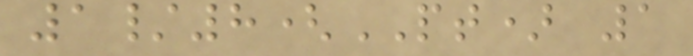1/8(PT) 1
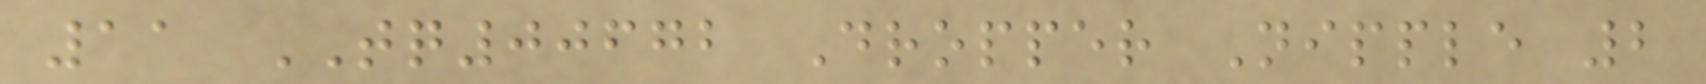11 TQ00672 Dropper Nipple 2
